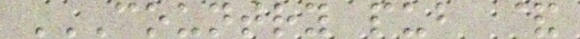COUNTRY PUB &
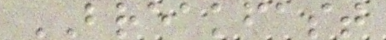BREAKFAST
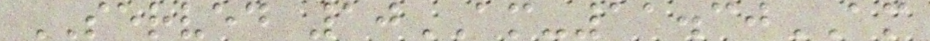SERVED 10AM-11.30AM
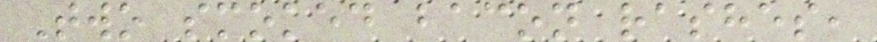Two smoked bacon rashes,
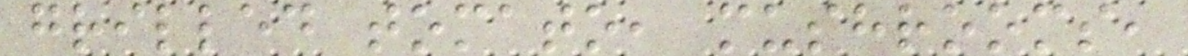grilled tomato, mushrooms,
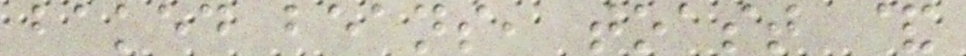baked beans, toast &
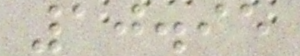10.95
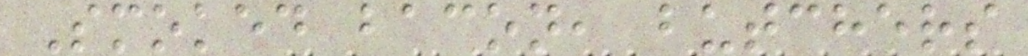Smoked bacon, butchers
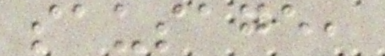sausage,
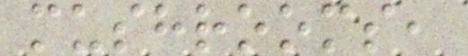mushrooms,
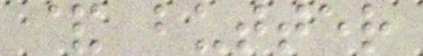& butter
